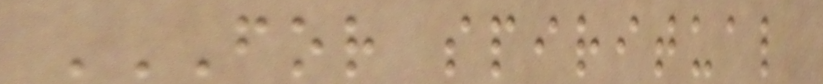FOR SPIRITUAL
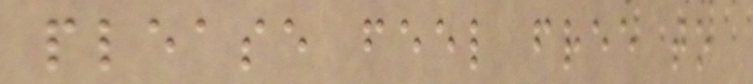please feel free to
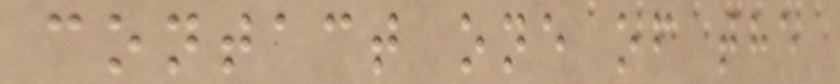contact one of the
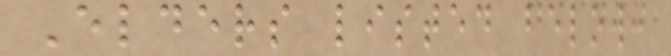Elders listed below:
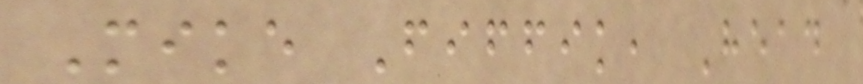Mike Fiffik, Head
